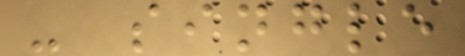- single
